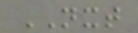NXT
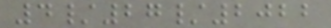4/27/2022
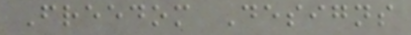Freedom Designs
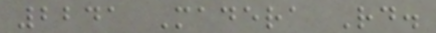2241 Madera Rd.
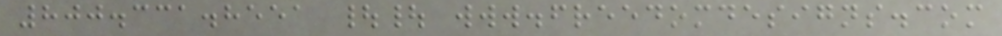800.331.8551 || www.freedomdesigns.com
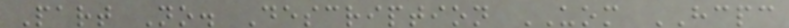Part No. Description UOM HCPC
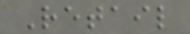Retail
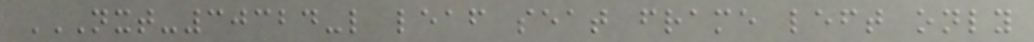NXT-30324-L LEAF SEAT FRAME LEFT ONLY
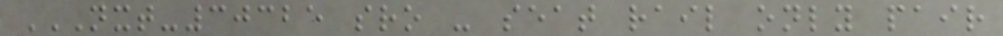NXT-30325 SRO - SEAT RAIL ONLY PAIR
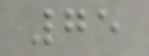75
